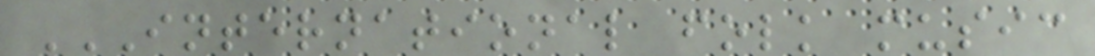INTERNATIONAL FOLK MUSIC
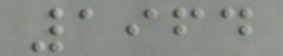1964
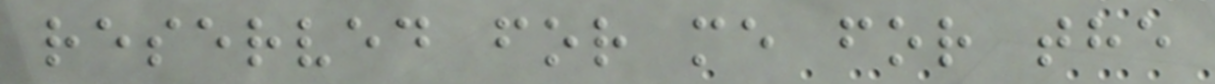reserved for me for the
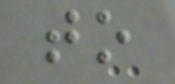to
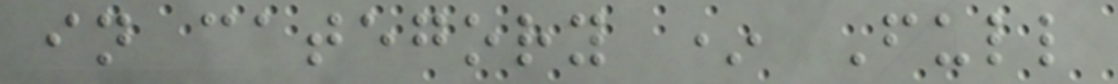in category * Full
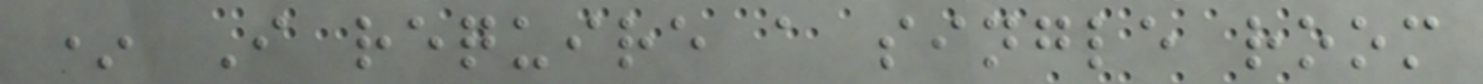* I require a single room
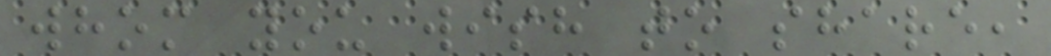whom you wish to share,
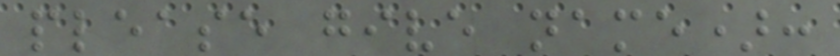please give name):
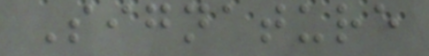Signature
